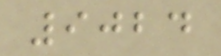9024
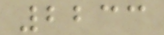2233
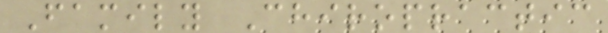Family Chiropractic
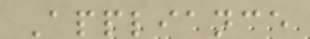Appliance
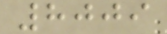8009
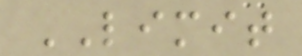LIMIT
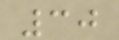30
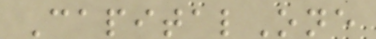CapitalOne
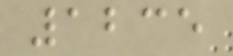1235
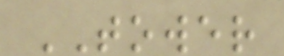TOWER
